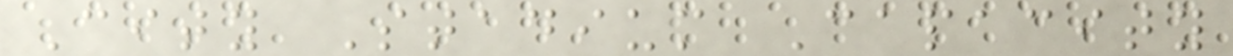City Stadium Capacity
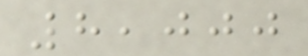8,000
